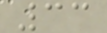33
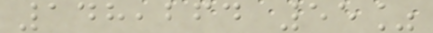148,264 55%
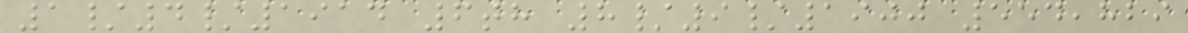1/4/1914 6th 8/9/1900 554,829
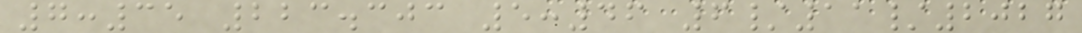7:35 223.303 5:46 6/11/2027
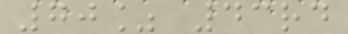70% 43rd
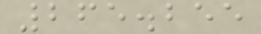265.255
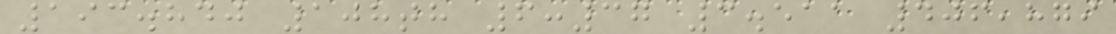193.840 108th 6:37 3.511 406,879
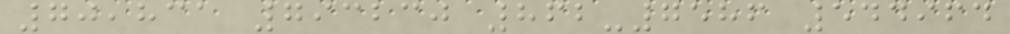70,831 793230 862-7586 544964
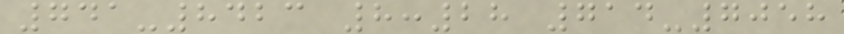741-8423 8:28 714-7058
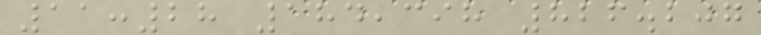11:28 184,398 826.207
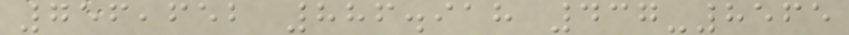756,652 886.918 437-8565
